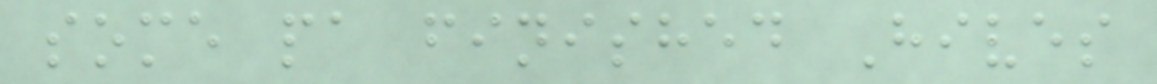some pa finished Hives
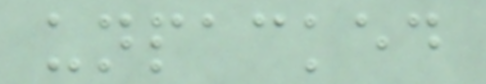unpacked
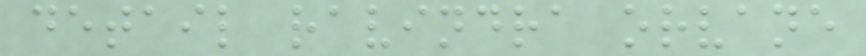detail ravindra orvane
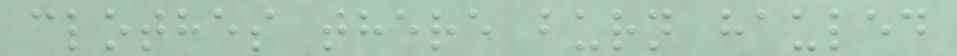clothes there burn hauled
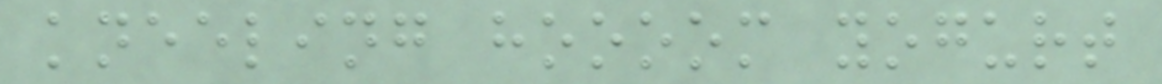kneeling hoooom yogurt
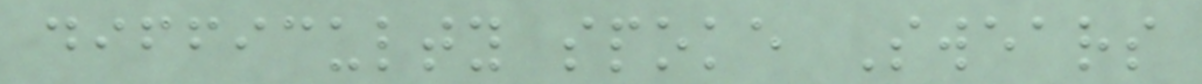difficulty spoke Swears
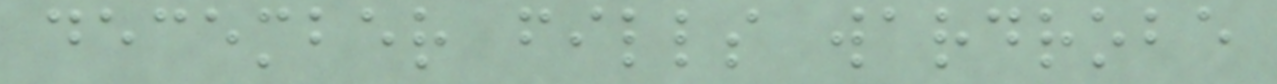december fills wardrobe
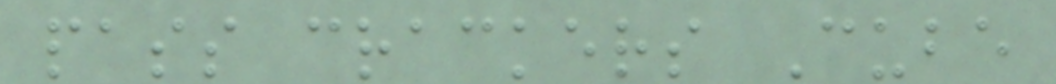pass crackers Cube
